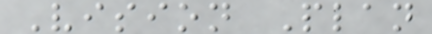Vision Plan
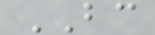BC
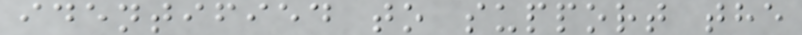identified to support the
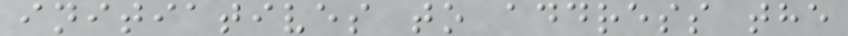initiatives to address the
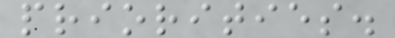priorities.
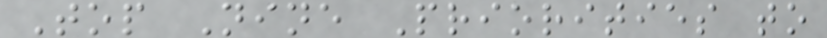Top Nine Priorities to
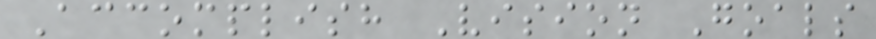Accomplish Vision Goals
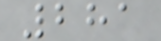281
